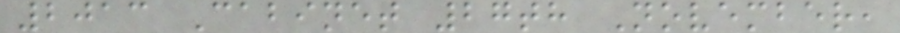2013 Cabinet 27th November,
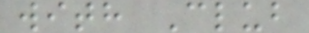with Club
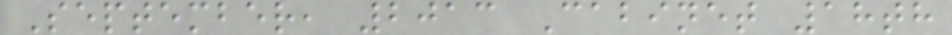September, 2013 Cabinet 18th
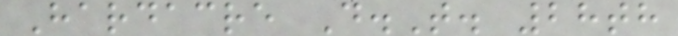Hardacre D.T. 28th
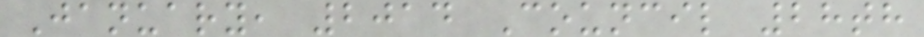January, 2014 Council 28th
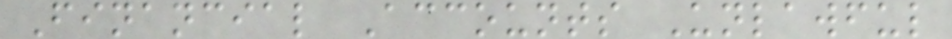Financial Accounts Unlawful
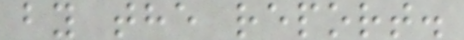by the report.
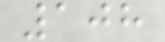108
